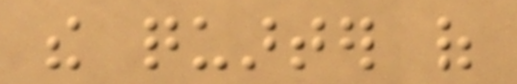the quarter of
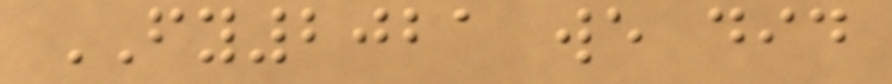FY2021 we did
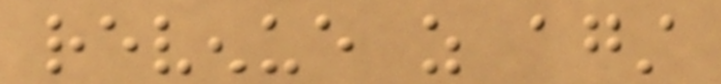revenue as against
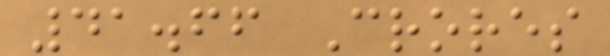41.66 Crores
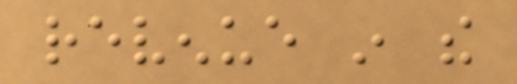revenue in the
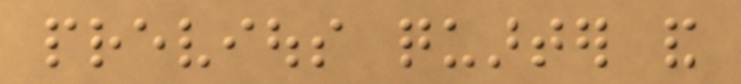previous quarter and
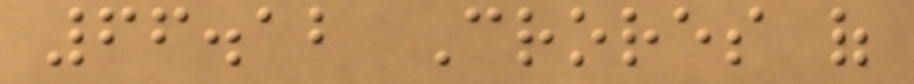66.12 Crores of
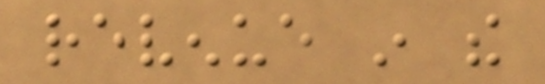revenue in the
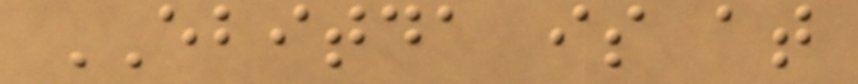EBITDA is at
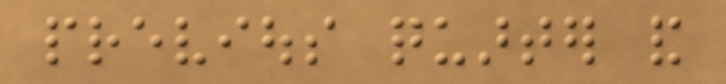previous quarter and
